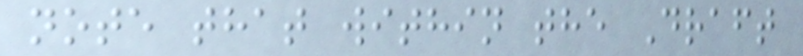note that within the Draft
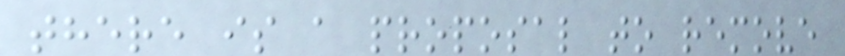there is a proposal to remove
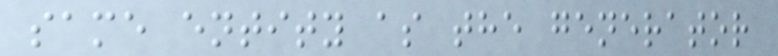same entity as the generator
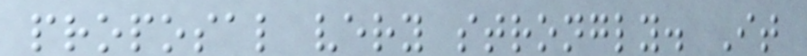proposal very strongly. It
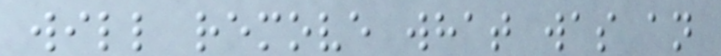will remove what was an
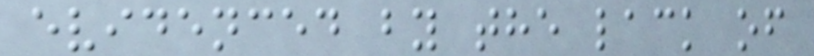evidenced by the lack of
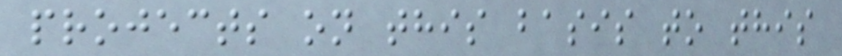projects on this basis to this
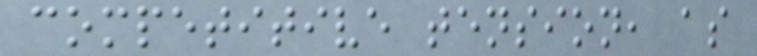competitive tension, as
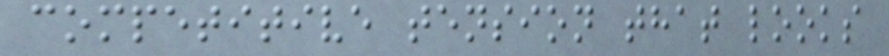competitive tension that looks
